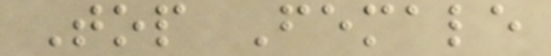Top Female
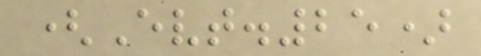(Evt.25)
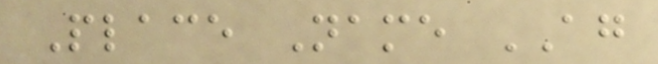Place Name AG
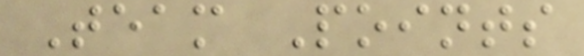Team Points
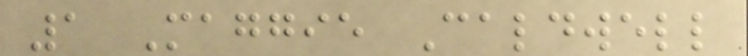1 Maggie Caldwell
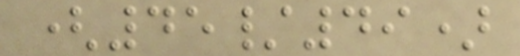(45/49)
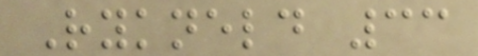Rykneld 33
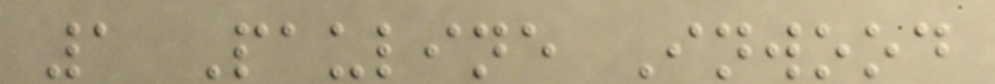1 Pauline Inwood
